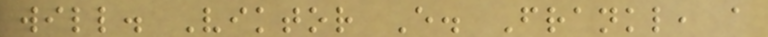will. Viktor E. Frankl, a
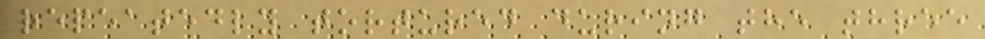repeatedly tortured during the three
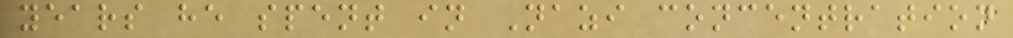years he spent in Nazi concentration
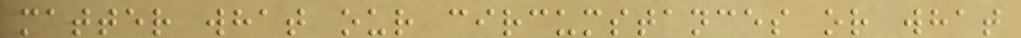matter what our circumstances or what
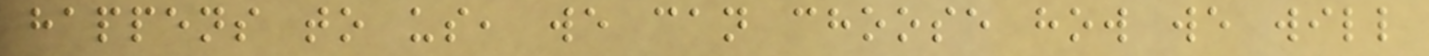happens to us, we can choose how we will
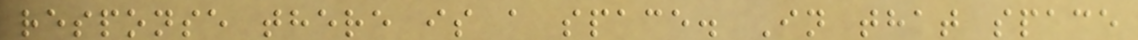response there is a space. In that space
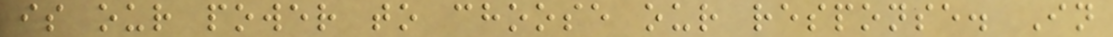is our power to choose our response. In
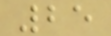25
